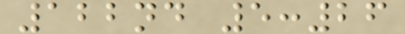122nd 5:26
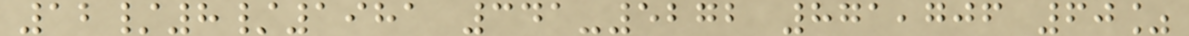12/8/1981 341-5272 871,706 60%
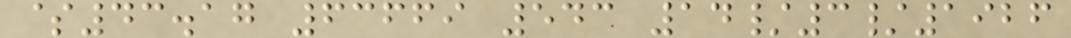$43.17 63669 543 14/3/1926
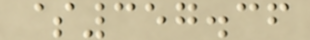$357.36
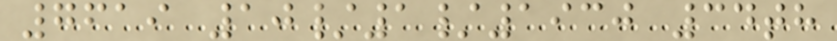7619 10/1/1930 34th
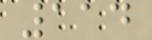114
